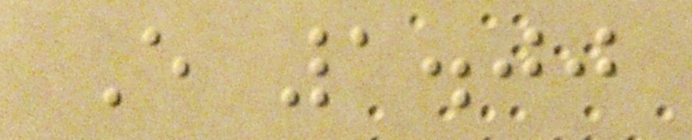E 1.00
